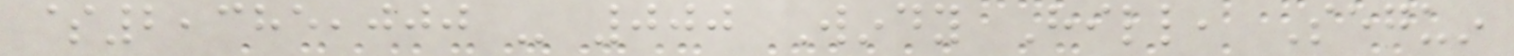$2,385,000 - 000 Windy Hill, Seguin
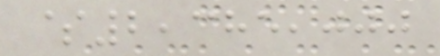$2,385,000
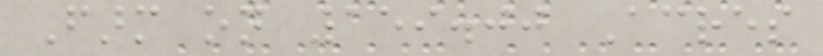Farm on 159.00 Acres
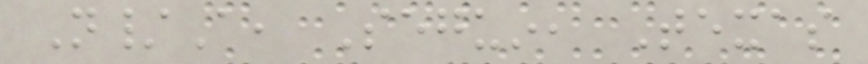N/A, Seguin, Texas
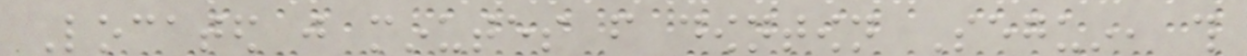Located just minutes from downtown Seguin, this
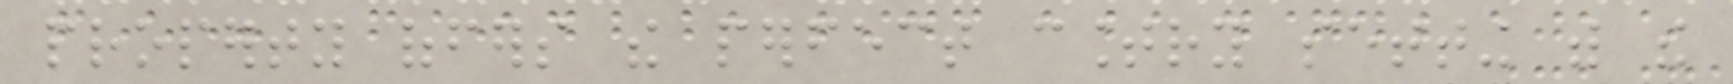property offers the perfect country setting with the
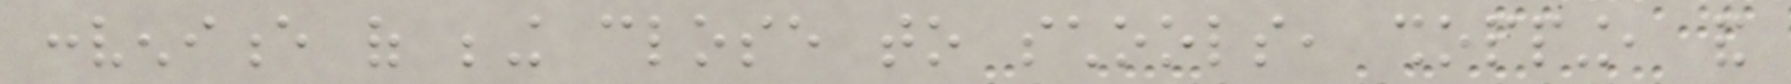convenience of being close to schools, shopping, and
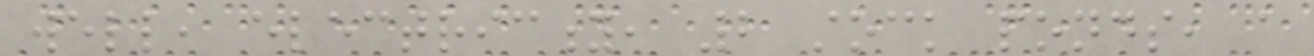well, electricity, 2 stock ponds, a
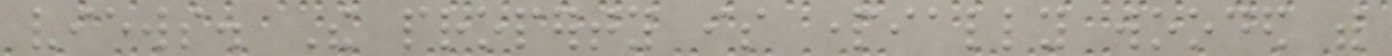views. The property is partially wooded with
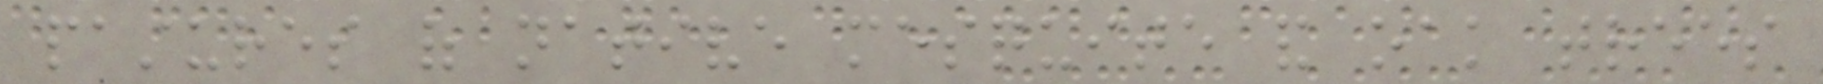pastures of native mesquite and oak trees
